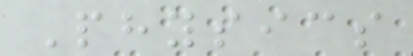Physics
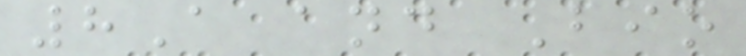8A and Bio
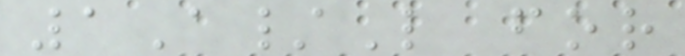1A/L for
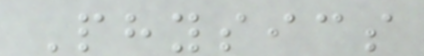Physics
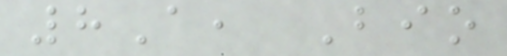8A, Bio
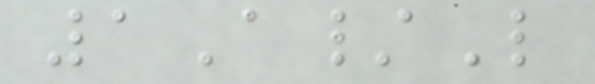1A/L
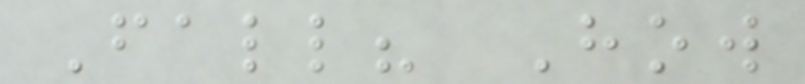Fall? How
